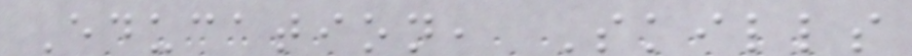Education, Skills
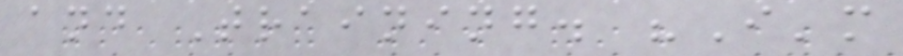and Training. "I'm
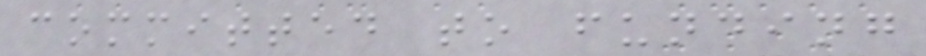committed to funding
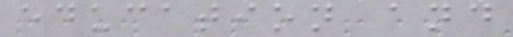education and
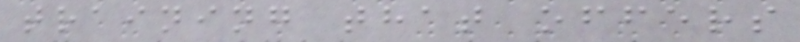training that offers
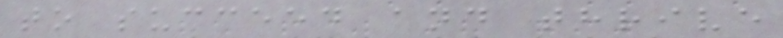to succeed and thrive
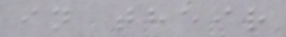in their
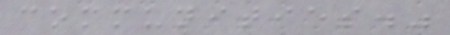communities."
